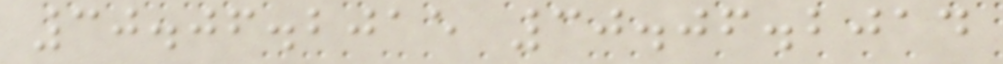30.06.2015 30.06.2014
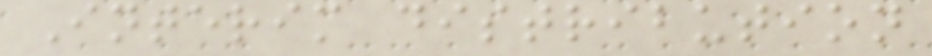Interim distribution
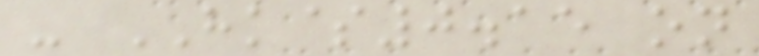- HK$0.15 on
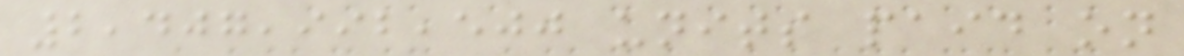2,407,992,500 units paid on
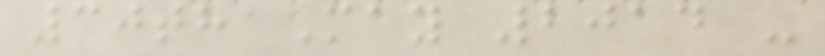30th May 2014 -
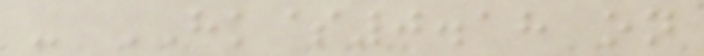- HK$0.18 on
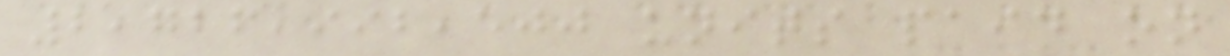2,726,992,500 units paid on
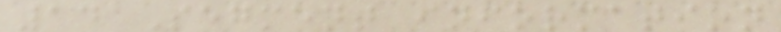14 Segment information
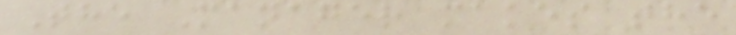The Manager makes the
